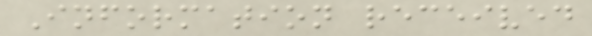Information received
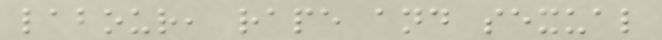labour, rape and sexual
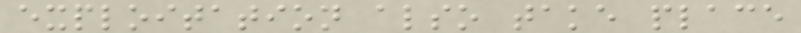exploitation also take place
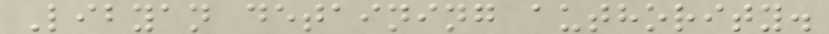Libyan detaining authority.
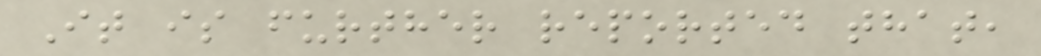It is further reported that,
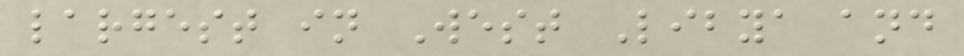largest in West Libya and
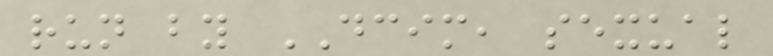run by DCIM, sexual
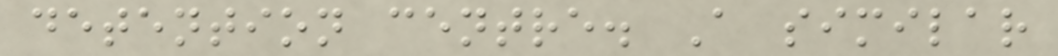detention centre. A similar
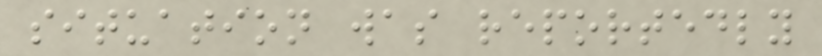situation was reportedly
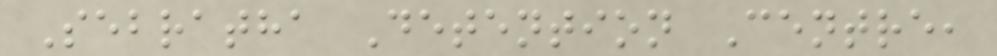Sebratha Detention Centre,
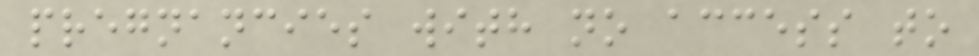pregnancies with no access to
